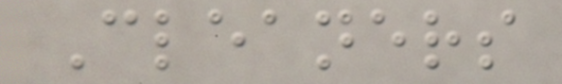Cleaners
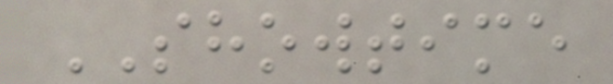SHOWTIME
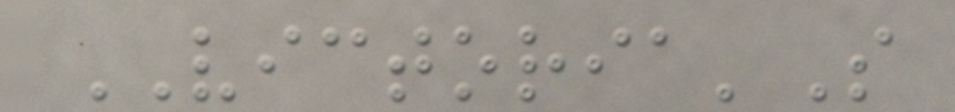VICTORIA'S
